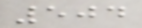504
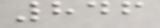846
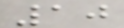10
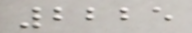2225
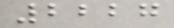2227
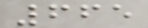665
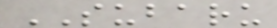SUBARU
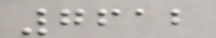7612
